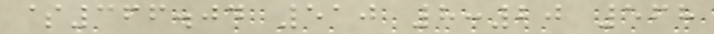$366.04 510 8:20 568
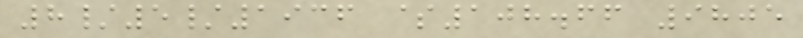8/5/1936 $108.66 9805
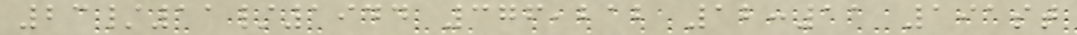23/11/1944 376,212 12:11 191st
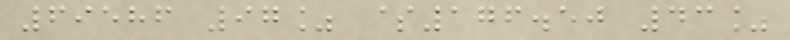69586 97% $176.50 43%
